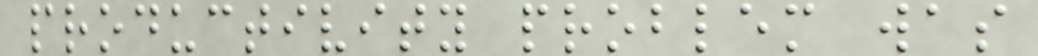productivity problem was
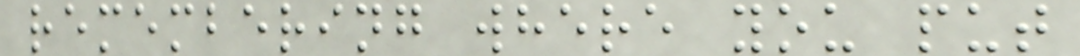remembering where you put
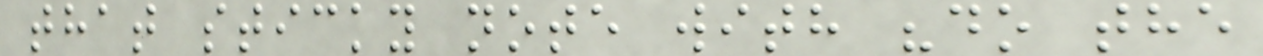that sticky note with "do the
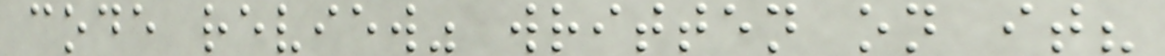code review" written on it?
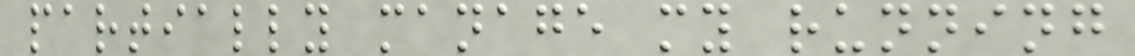partially manage my running
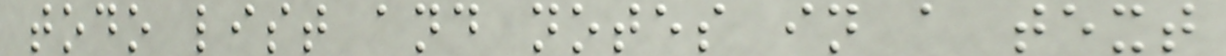todo list and notes in a text
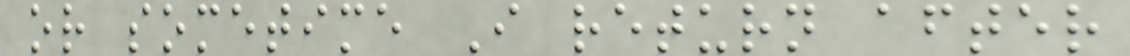or sometime I return after
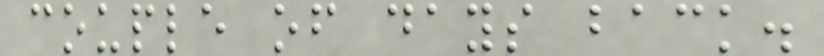couple of days back.
